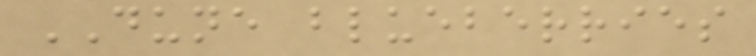DUNE blueberries
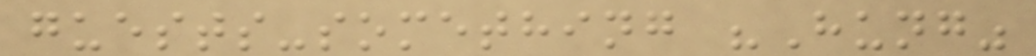guests-something "Hung"
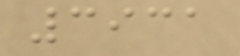3931
